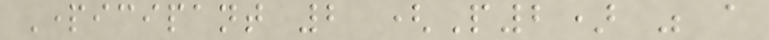Participant 2 (P2) was a
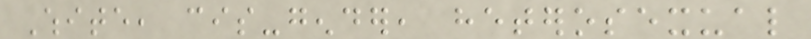White, cis-gender, heterosexual
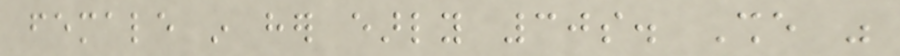female in her early 30s. She was
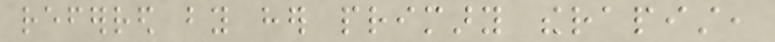referred by her primary therapist,
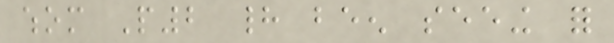whom P2 had been seeing for
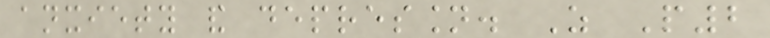anxiety and depression. As P2
